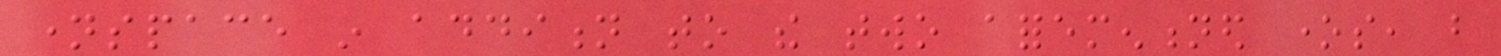namespace in addition to the two aforementioned ones, but
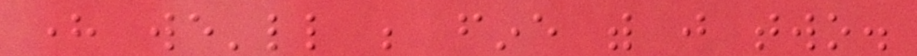here we'll be fine with just two.
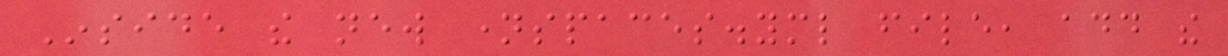Inside the new namespaces.yml file, add the
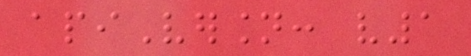apiVersion: v1
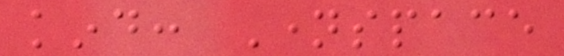kind: Namespace
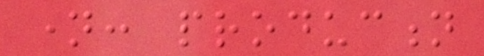name: production
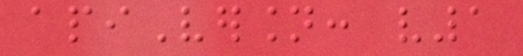apiVersion: v1
